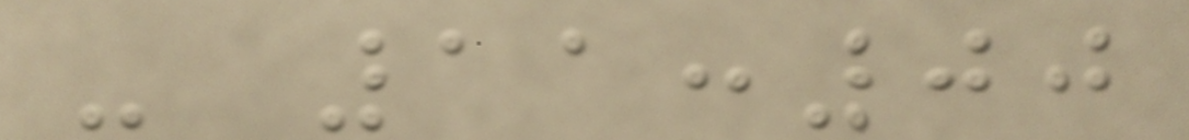- 11:00
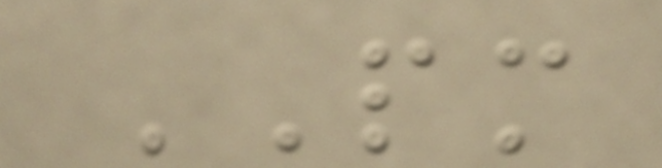PM
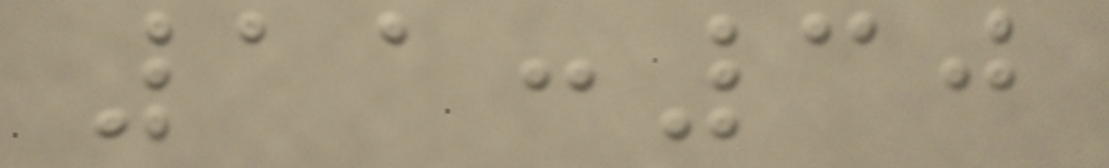11:30
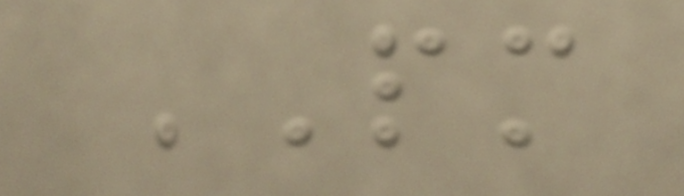PM
